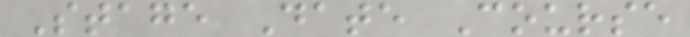Stage Date Course
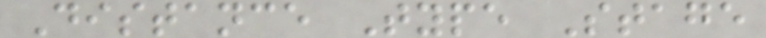Distance Type Stage
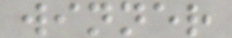winner
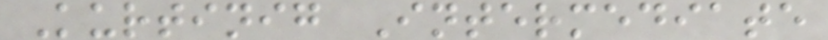Kurtinig Intermediate
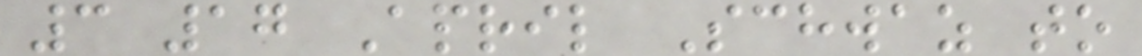3 17 April Schwaz to
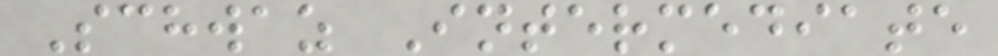Schwaz Intermediate
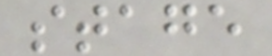stage
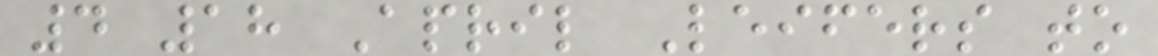4 18 April Leifers to
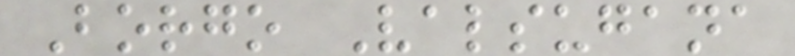Borgo Valsugana
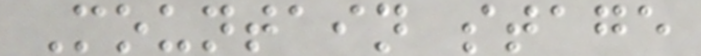Mountain stage
